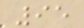95
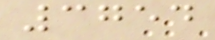3754
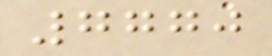7770
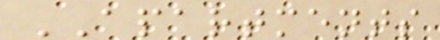APARTMENTS
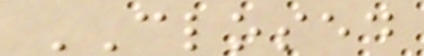CLOSED
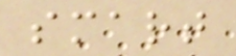smart
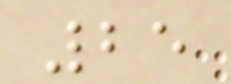25
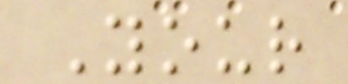Your
